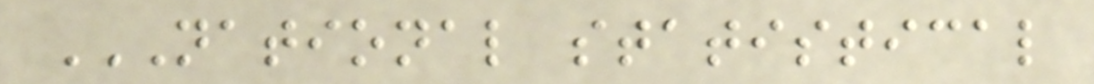NATIONAL STATISTICAL
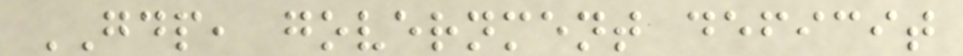GDP, government deficit
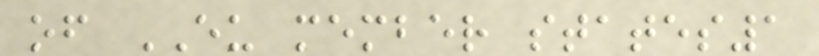of EU member states1
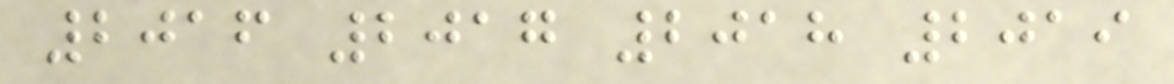2016 2017 2018 2019
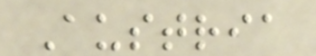Austria
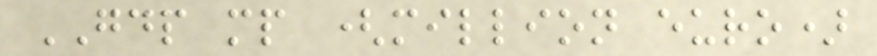GDP mp (million euro)
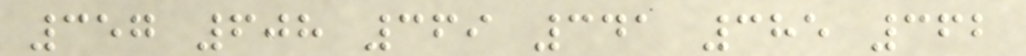357 608 369 341 385 362
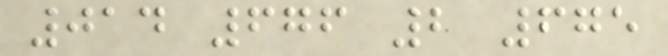014 676 2 675
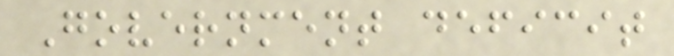Government deficit
